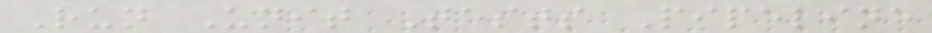Run Unit Tests Pipeline
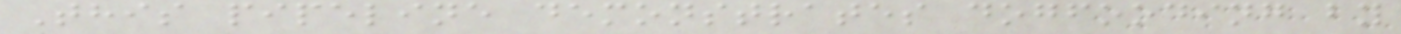This pipeline demonstrates dogfooding by
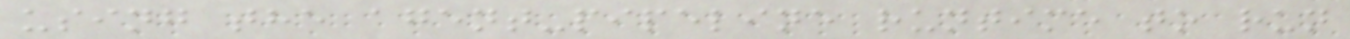using the agent-pipeline runtime to run
